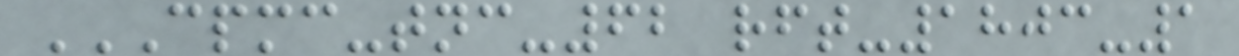CPMC-TNC-62 RFT-1803-1
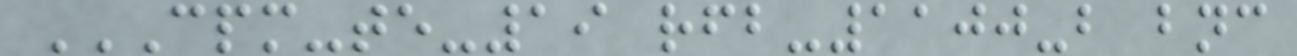CPM-TE-19 RFB-1100-B BNC
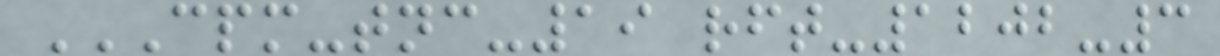CPM-TNC-19 RFT-1202-3
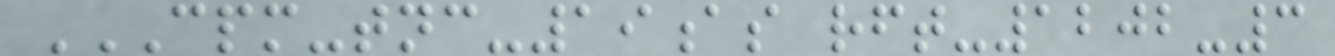CPM-TNC-19AS RFT-1202-3
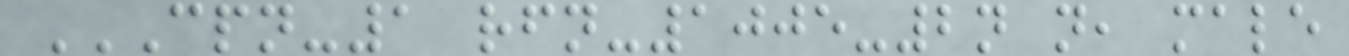CPN-1 RFN-1005-2N N, MALE
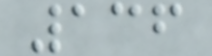136
